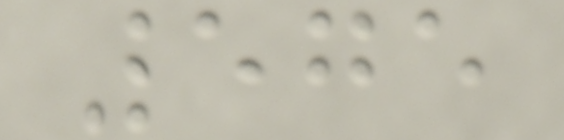575
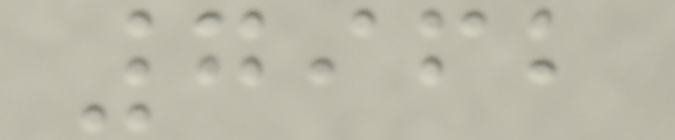7962
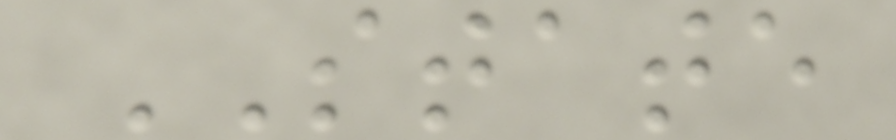STATE
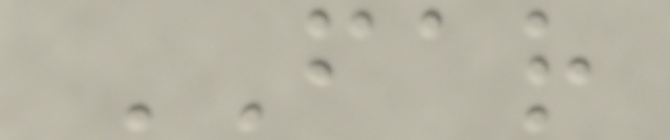FAR
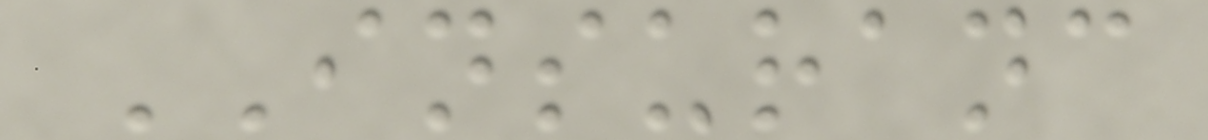INSURANC
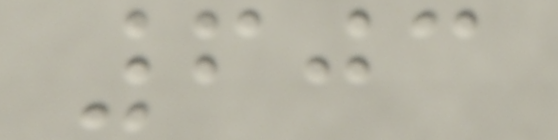603
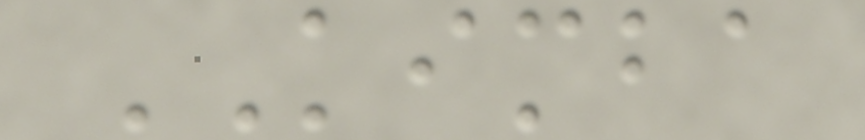KIMBA
